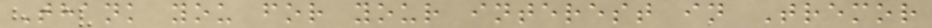Thank you for your interest in Tremor
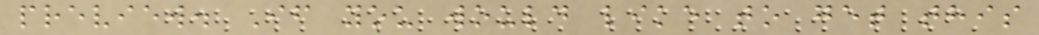preview. If you would like to get this
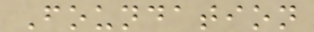Foundation
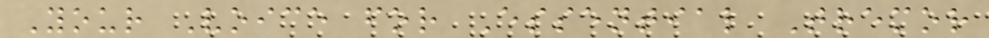Your Voice for Essential Tremor
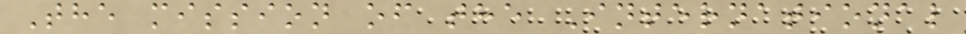The mission of the International
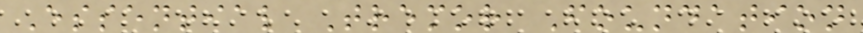Essential Tremor Foundation
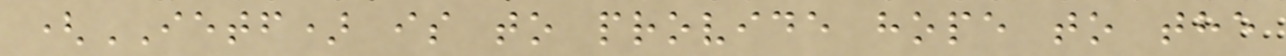(IETF) is to provide hope to the
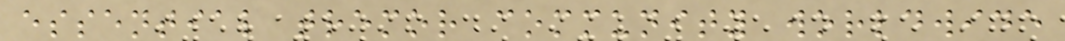essential tremor community worldwide
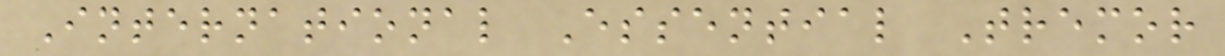International Essential Tremor
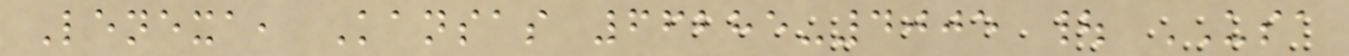Lenexa, Kansas 66285-4005 | USA
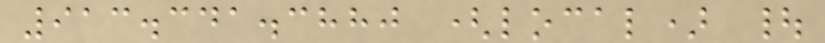913.341.3880 (local) |
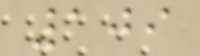109
